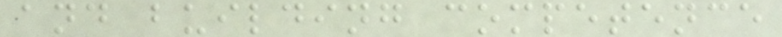and building competence
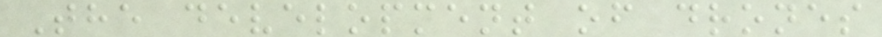The development of drones
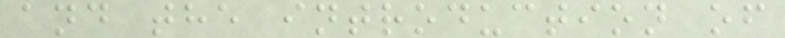and the introduction of
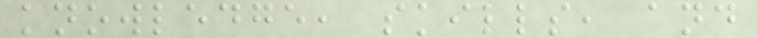knowledge, skills, and
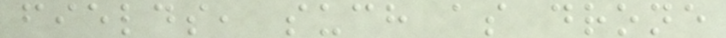fields, such as drone
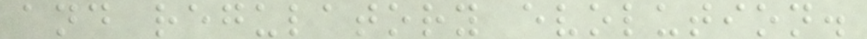and regulatory evolution.
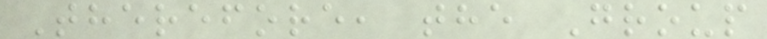Therefore, the Group
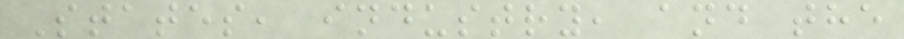States, industry, and the
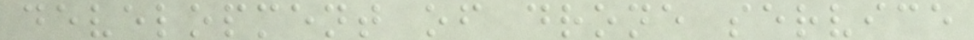development of drone service
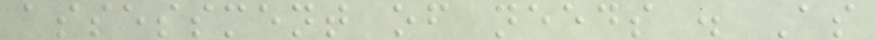assessment of needs . As
